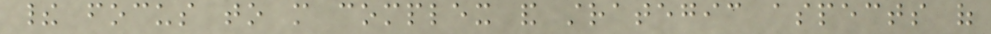their focus to more complex and strategic aspects of
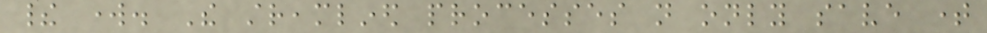their work. The streamlined processes not only save time
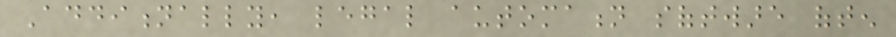Additionally, legal automation software often
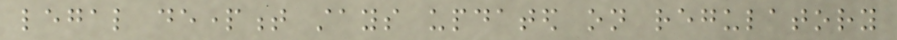legal department stays updated on regulatory
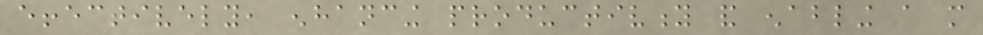effectively, enhancing productivity and enabling a more
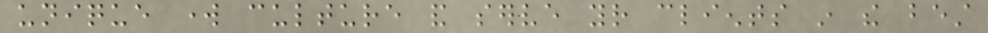unique work culture and serve your clients in the best
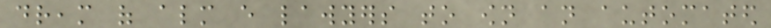dream of almost every lawyers to own an automated
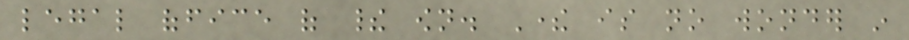legal office of their own. There is no wonder in
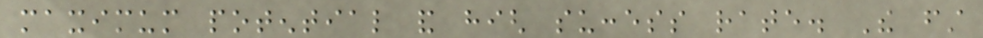maximum potential and high success rate. The first
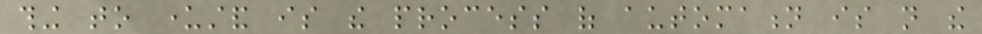thing to understand is the process of automation is not the
